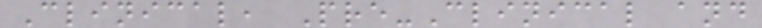Clinical, Pre-Clinical and
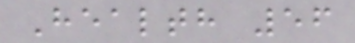Health 56
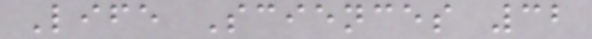Life Sciences 32
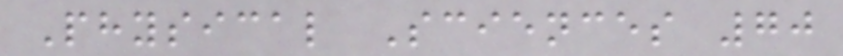Physical Sciences 70
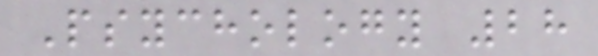Psychology 28
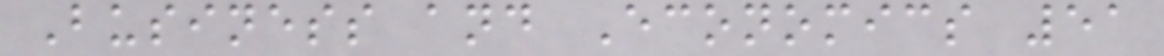Business and Economics 51
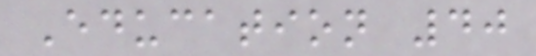Education 40
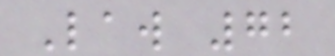Law 72
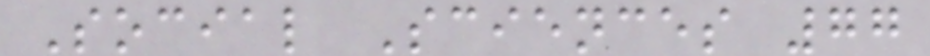Social Sciences 77
